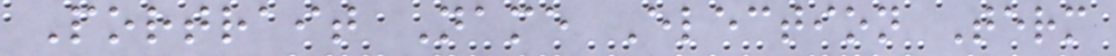Portrait Name Election Term
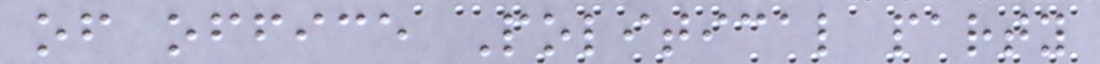of office Political party
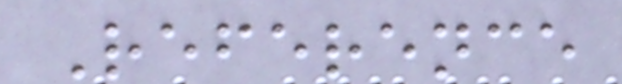Reference
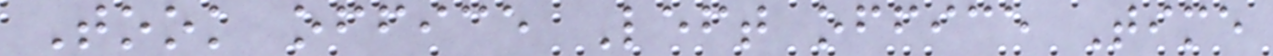Took office Left office Time
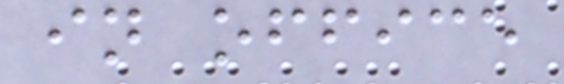in office
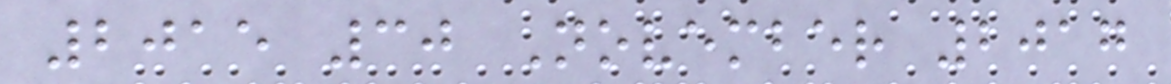2015 30 November 2017
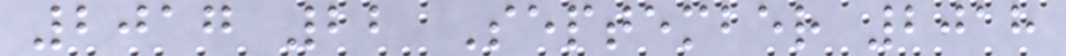2017 22 September 2018
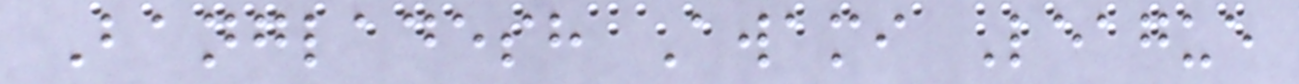Bangladesh Awami League
